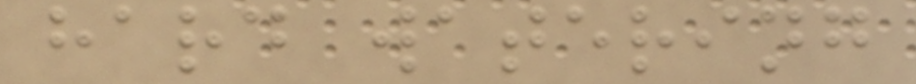hard watering
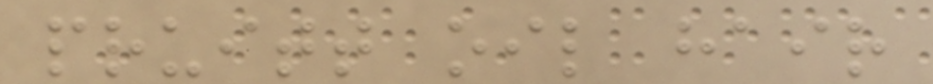pruitt oil hair
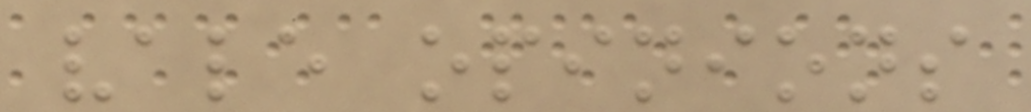vale opinions
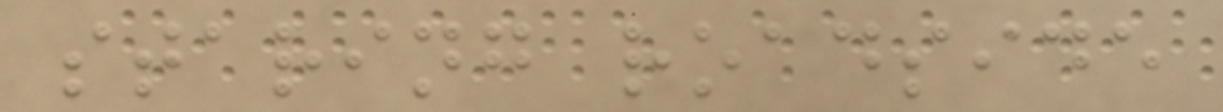staring roadside
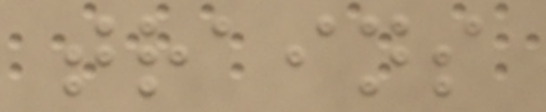trains
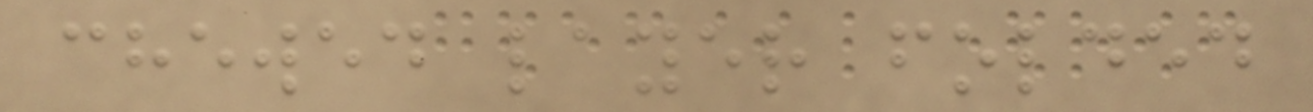chewed layer folded
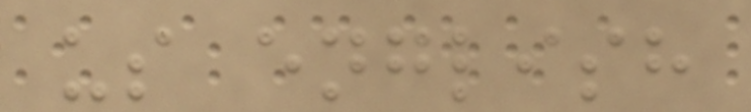us english
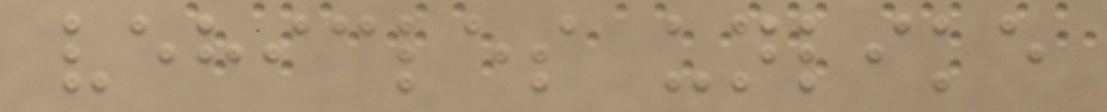vehicles unlike
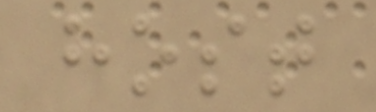host
